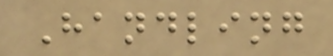Handling
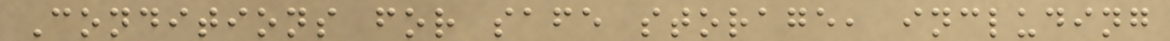Conditions for safe storage, including
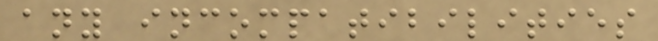any incompatibilities
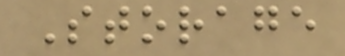Storage
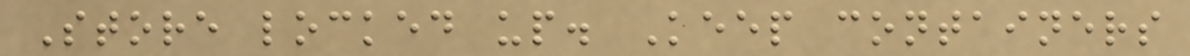Store locked up. Keep containers
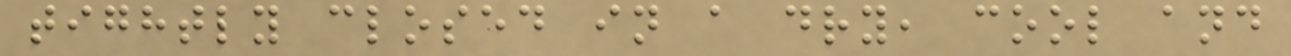tightly closed in a dry, cool and
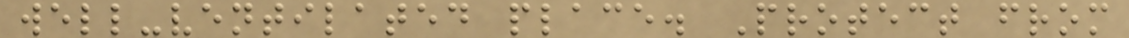well-ventilated place. Protect from
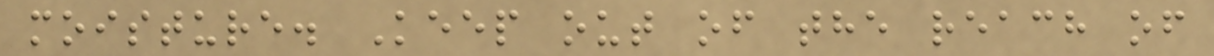moisture. Keep out of the reach of
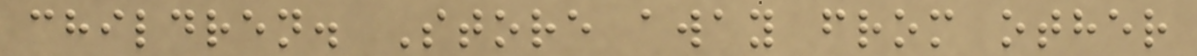children. Store away from other
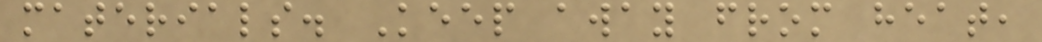materials. Keep away from heat,
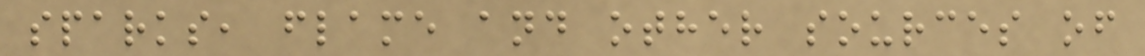sparks, flame and other sources of
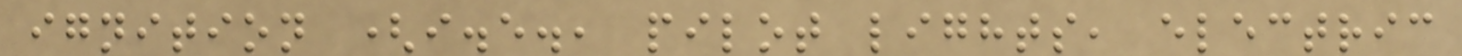ignition (i.e., pilot lights, electric
